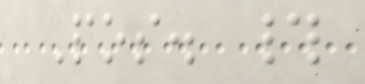Pos. #
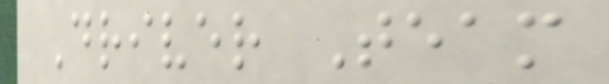Driver Team
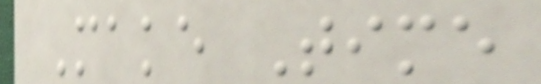Make Time
